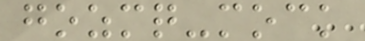gozmq-mock
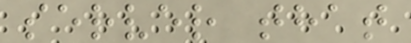server that
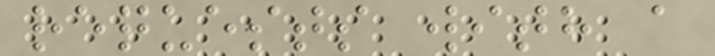requests with a
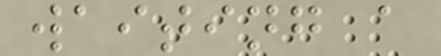waiting a
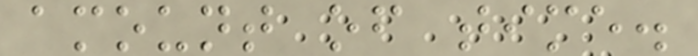amount of time.
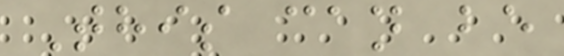This can be
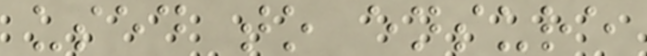used to ensure
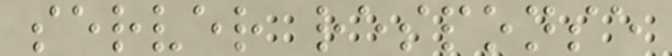server response
